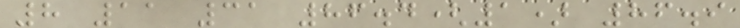8 11 31 86.4(1) 86.9
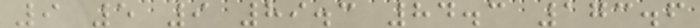9 5 9 89.3 84.3 173.6
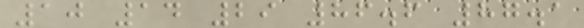10 14 29 86.6 87.1
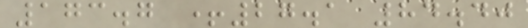173.7 +27.1 84.40
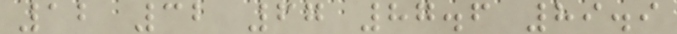12 32 67 87.6 89.9
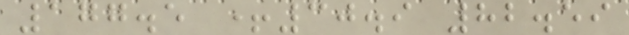177.5 +30.9 82.59
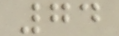74
